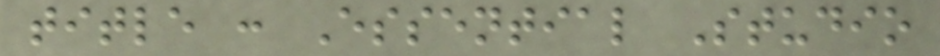title : Essential Studio
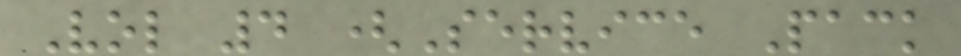Vol 4 (Service Pack
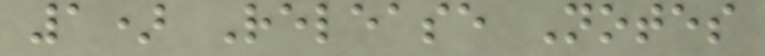1) Release Notes
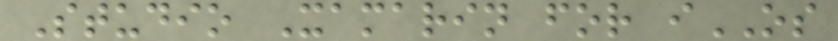Studio Xamarin for iOS
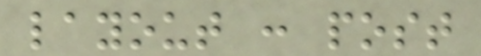layout : post
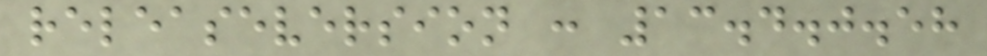releaseversion : 13.4.0.58
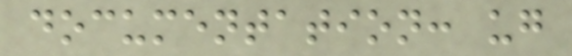documentation: ug
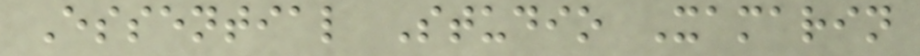Essential Studio Xamarin
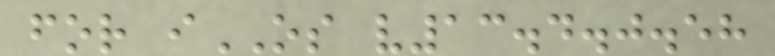for iOS v13.4.0.58
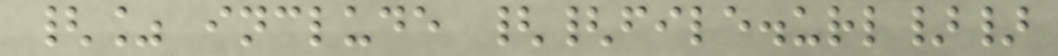{% include {{file.url}}
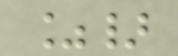%}
